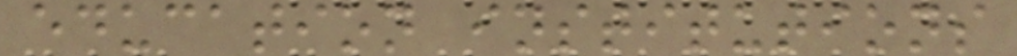education institutions
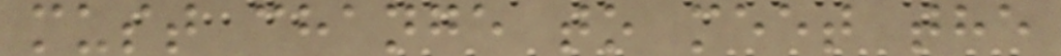must change to meet the
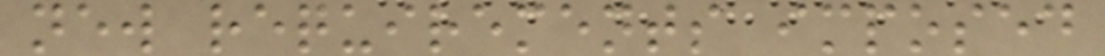new requirements imposed
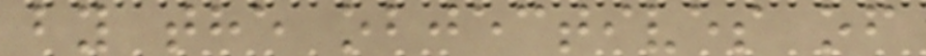by the objectives of
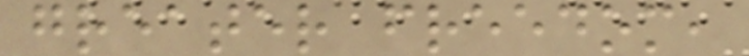greater freedom,
